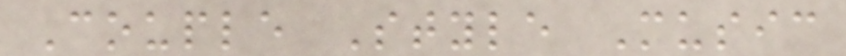Couple Style Music
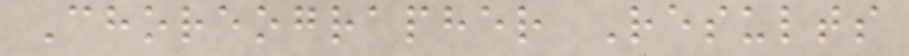Choreographer Results
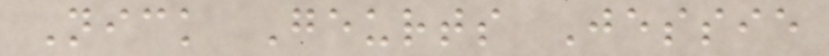Nick Geurts Jessie
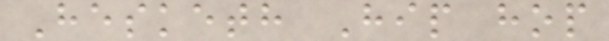Hesketh Hip hop
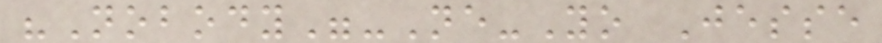"Nobody"-Ne-Yo Jesse
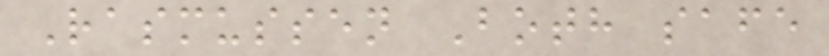Rasmussen Both safe
